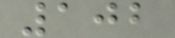102
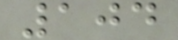104
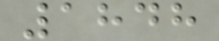1848
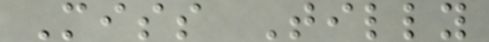Miss Tilly
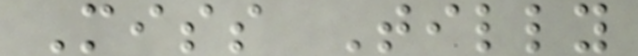Miss Tilly
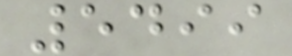5499
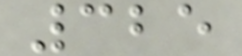325
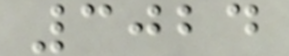3024
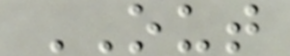OUT
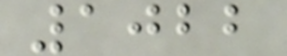1022
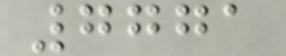7771
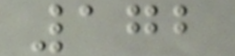172
